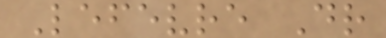Lefevre Dr
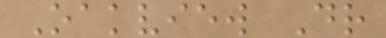Oakview Dr
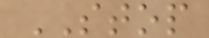STOP
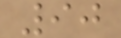90
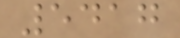5417
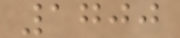1700
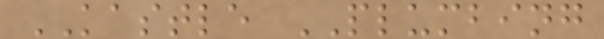KASTLE PLUMBING
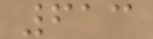613
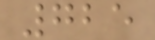725
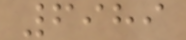6989
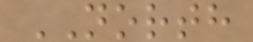NORTH
